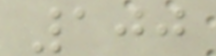100
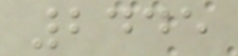2445
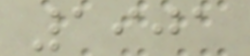1901
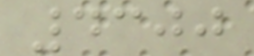4300
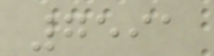7591
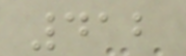412
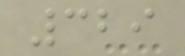329
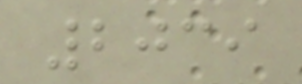2039
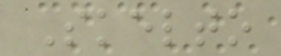Skelto
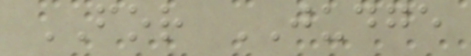FOR JUDGE
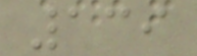139
